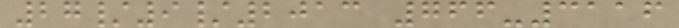27/9/2013 766-3116
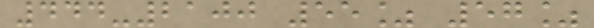444-2100 55% 57%
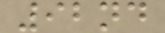92nd
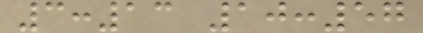3:13 10:57
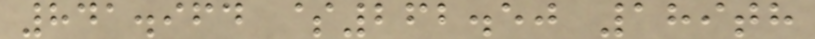841.964 $262.50 189th
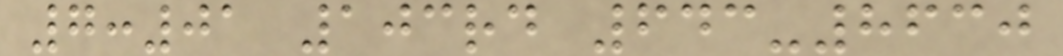7:01 103rd 643-8630
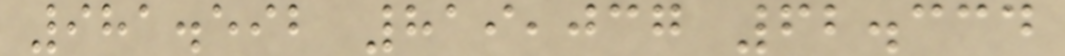981.592 819,037 62.334
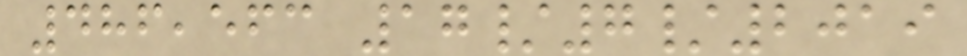486,563 17/7/2019
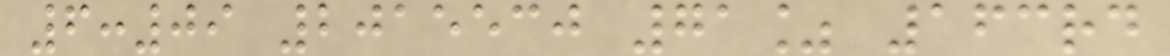6:09 2015530 71% 163rd
